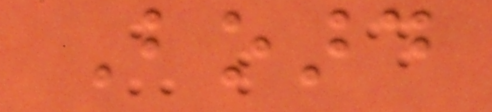Board
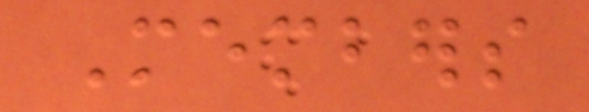Members
